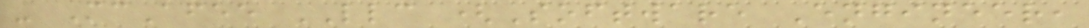- McAfee LLC (Software Engineer,
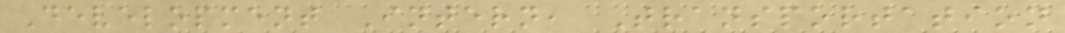Development Intern, Transportation
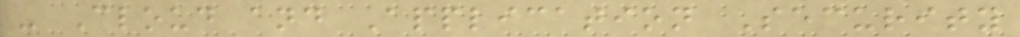- Cloud and Application Security
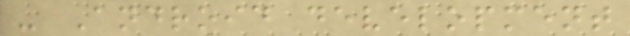- Android development
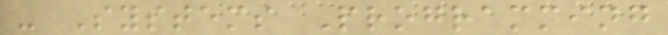- Systems Programming
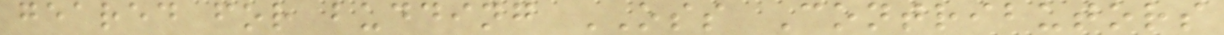geared for budding OSS Contributors
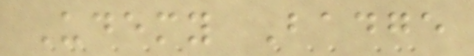Udemy Badge
